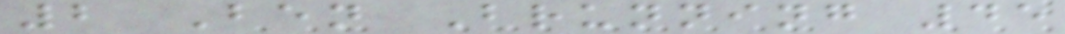2 Ben Brunning 45
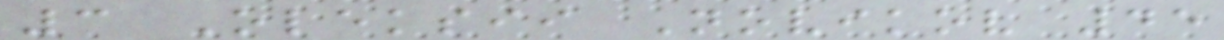3 Oleksii Novikov 45
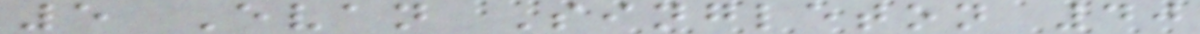5 Evan Singleton 40
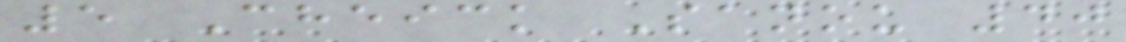5 Cheick Sanou 40
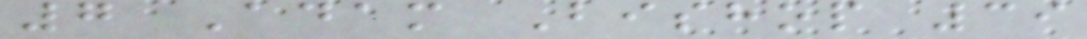7 Adam Bishop 39
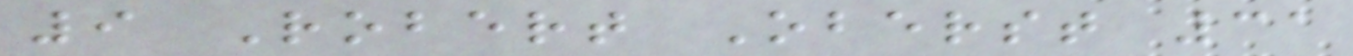9 Robert Oberst 31
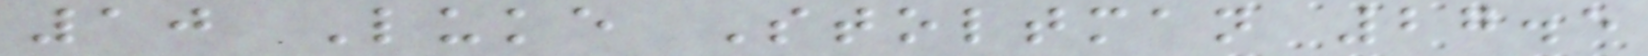10 Luke Stoltman 27.5
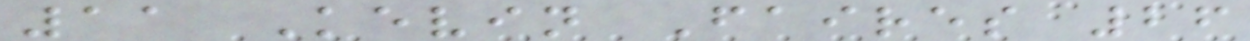11 Kevin Faires 26
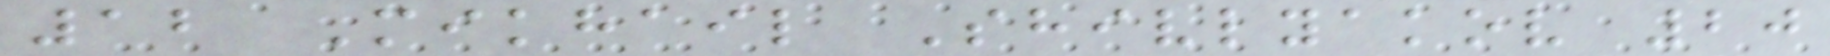12 Mikhail Shivlyakov 20
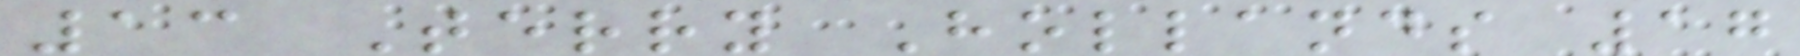13 Terry Hollands 17
